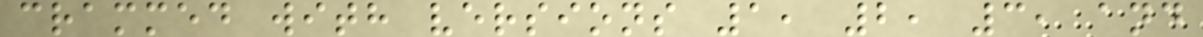crammed with versions 1, 2, 3, and
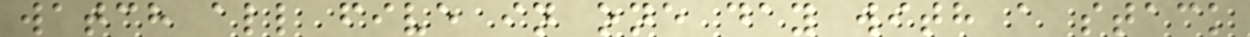watch all five in one day with a stack
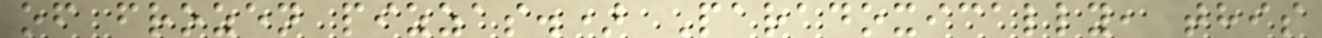of frozen pizzas.) Paradoxically, this
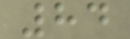84
